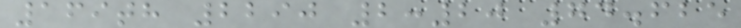169th 2290 2:20 74.625
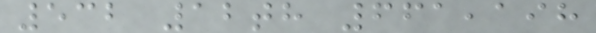532 12th 661,198
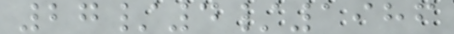27/4/1986
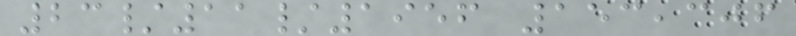23/11/1956 153,306
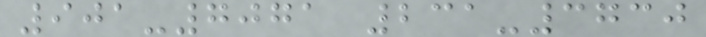901-7071 231-3730
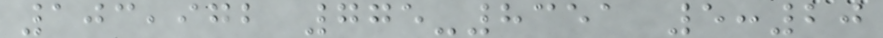103,972 775-8351 5:20
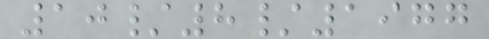10/8/1977
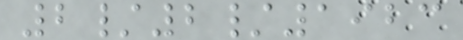2/2/1923
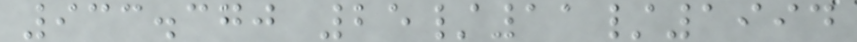933.370 25/11/1994
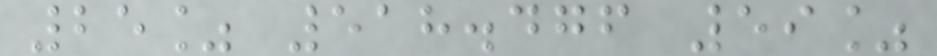25% 518.476 59%
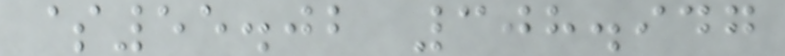$55.02 308.947
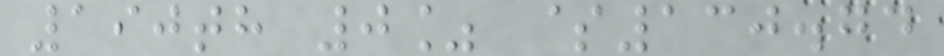190th 0% $130.74
